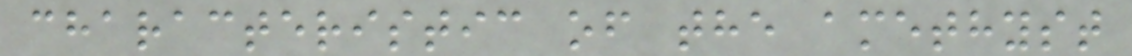characteristic of the amethyst
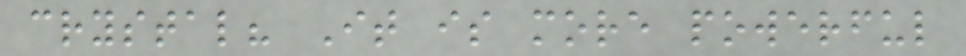crystal? It is more powerful
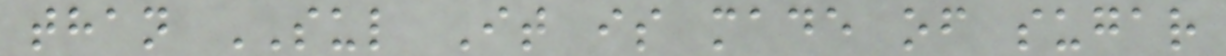than SUL It is made of sugar
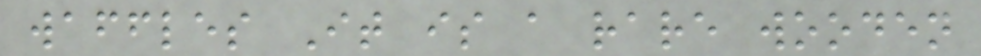waffles It is a rare wooden
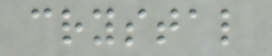crystal
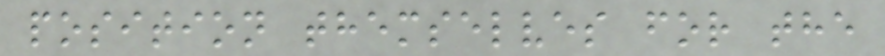position themselves for the
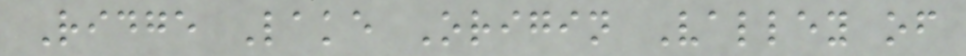Ridge Lake Origin Valley of
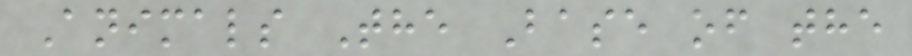Animals The Base of the
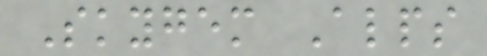Skygem Alps
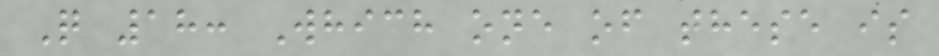Q 18: Which one of these is
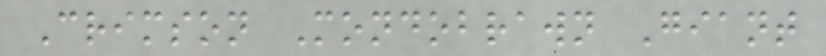Crimson Mondobrawn Giant
